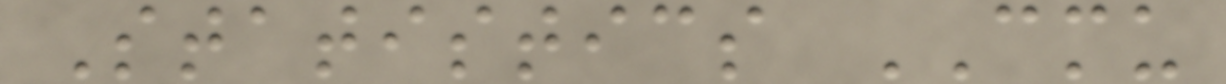Statistics CMU
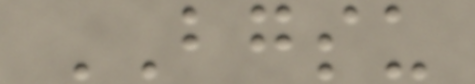BGSU
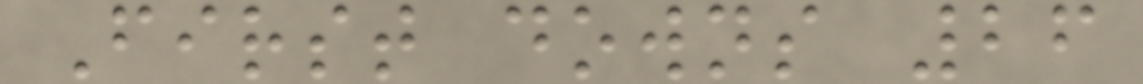First downs 26
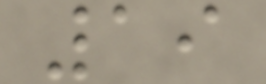19
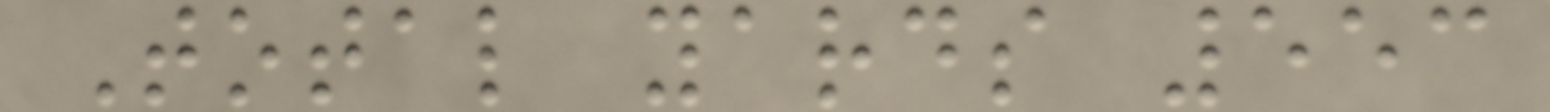Total yards 553
